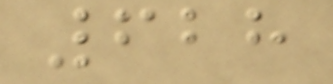628
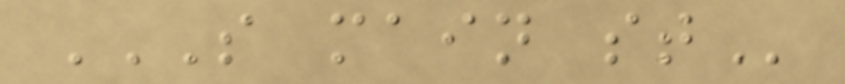S MAIN ST
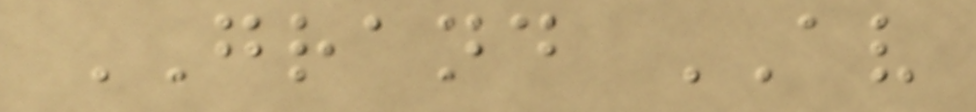GRAND AV
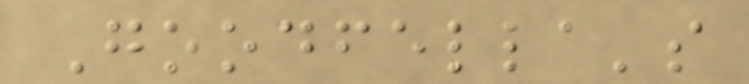Goodfella's
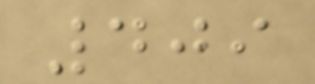409
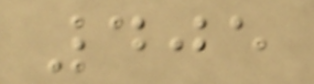405
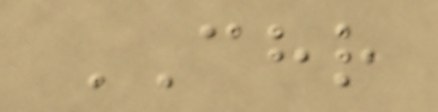CHR
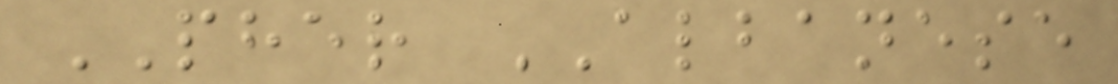PHER ALBANESE
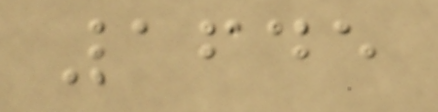1645
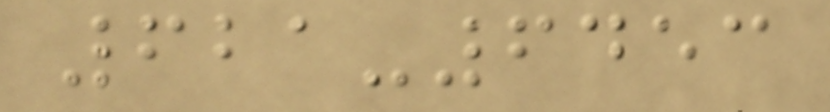621-6453
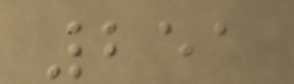251
